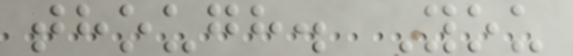though. You
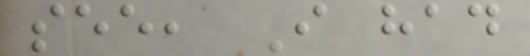see, I had
